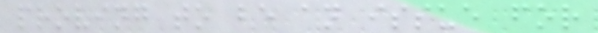proving to be an issue for
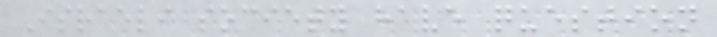Israeli society have question
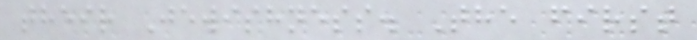their Jewishness. The first
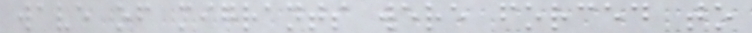wave of migrants were forced to
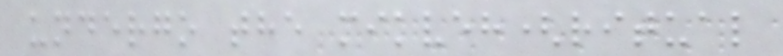undergo the mikveh(ritual
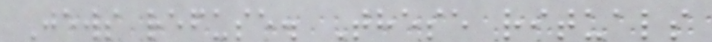Jews refuse. These rituals
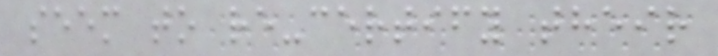seem to re-certify their
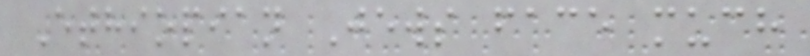Ethiopian Jews face much
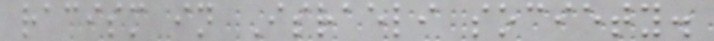racism in Israeli society.
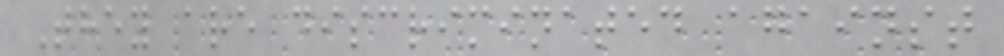They are discriminated against
